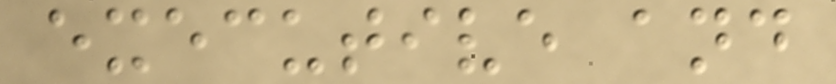executive and
